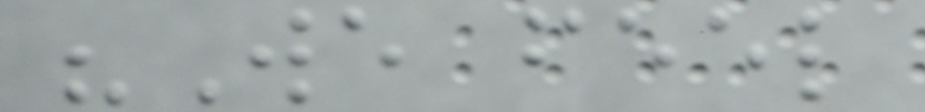"We feel
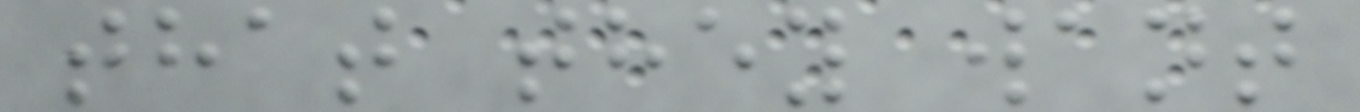that they want
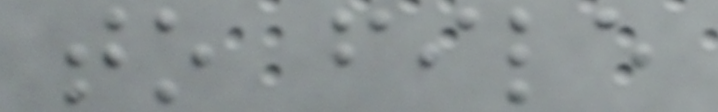to file
